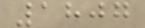1807
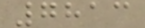7813
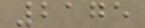2175
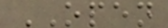OPEN
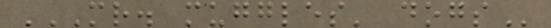MR. MUGGLES' DOGS
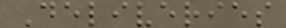Deliveries
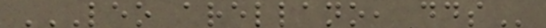LEO ARELLANO, DDS
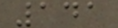141
